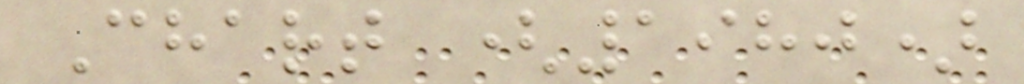Chart (1980)
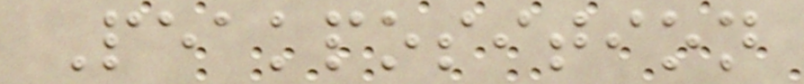Peakposition
